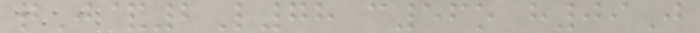qJ&2L78 c56o h09J
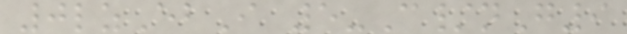0lzEbI 5-C/nG9
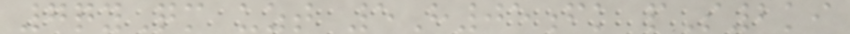7qyQm uzt 5H05fk pS2ki
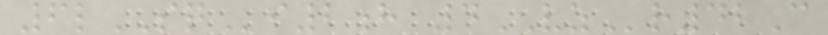6lSQi2h 4VZr42C
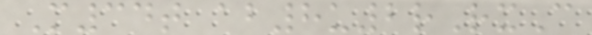M34t ab8u2rRxC
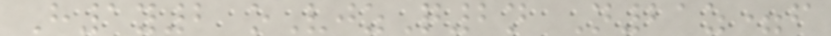H1y2 oVjzQ2n N21z=f
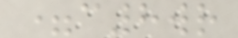=c8wr
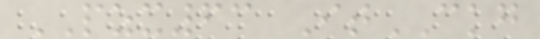PZX63 ItCKG
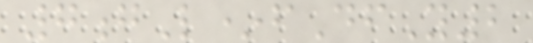7gL*fDfY2
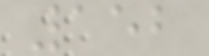152
